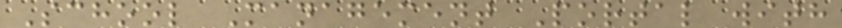School Management Portal with
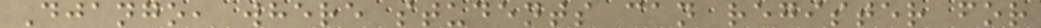Django, where students can register for
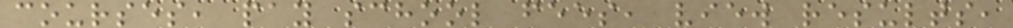courses, pay school fees, view results,
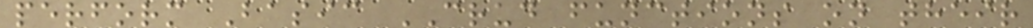perform Basic CRUD functions on their
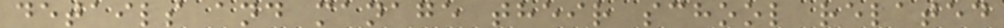details and manage their school related
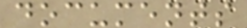documents
